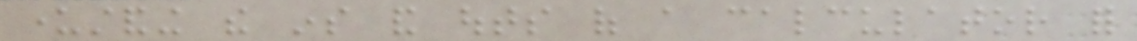understanding the ins and outs of a calculator for
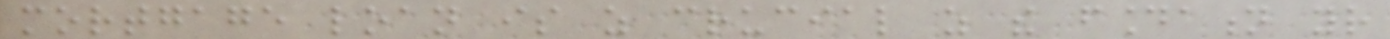mortgage loan is as crucial as the foundation your
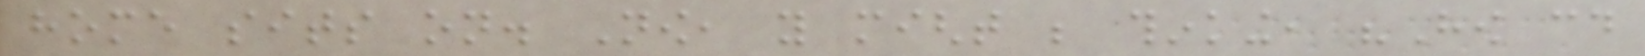home sits on. Now, you might be thinking, "How could
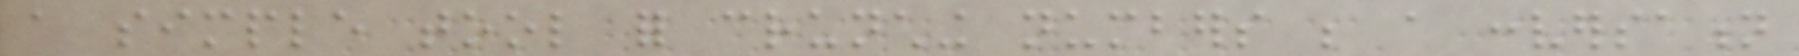a simple tool for crunching numbers be a conversation
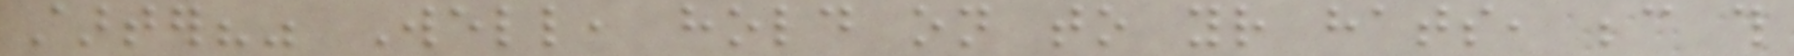starter?" Well, hold on to your hats, because this
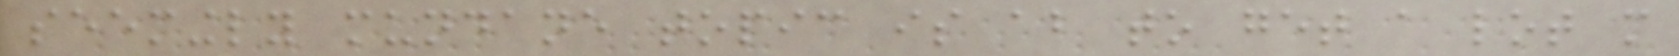seemingly mundane topic is about to get a lot more
